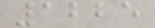1225
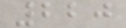220
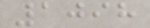1098
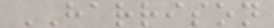HARRISON
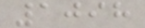1098
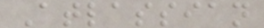Atlassian
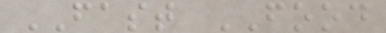FAST FOOD
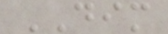DIM
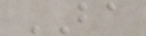BA
